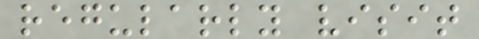regularly visit
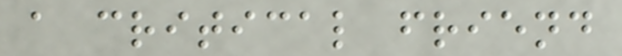a critical friend
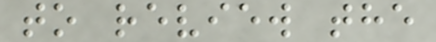to review the
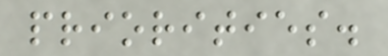priorities.
